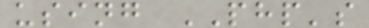using PHP's
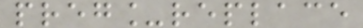preg_replace
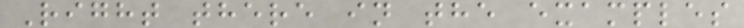Right there in the examples
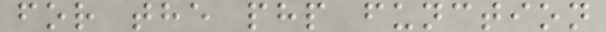for the php function
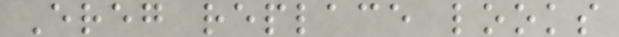Ereg replace looks
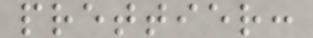prettier:
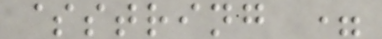$string =
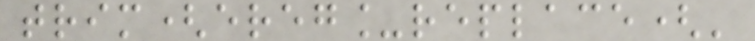trim(ereg_replace('
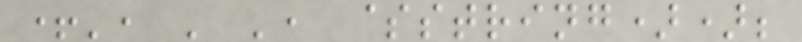+', ' ', $string));
